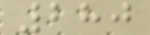280
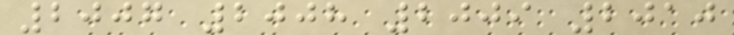2007 2008 2009 2010
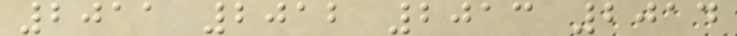2011 2012 2013 2014
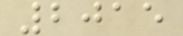2015
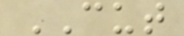CUT
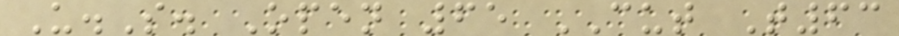U.S. Open 65 CUT T63
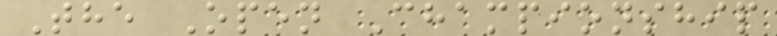The Open Championship
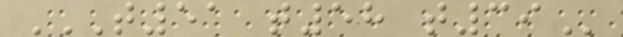T51 T58 T39
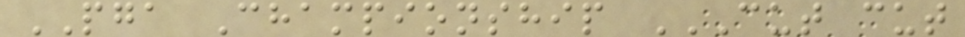PGA Championship CUT CUT
